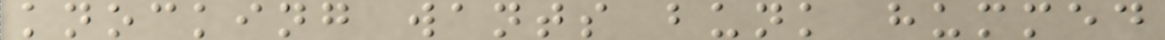knocking wants bunk hummed
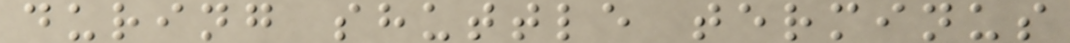during shuttle terminus
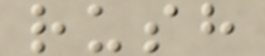rush
